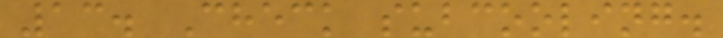13. Check subcooling.
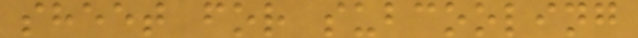sheet for subcooling
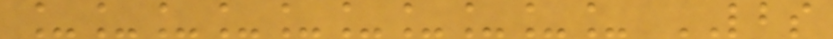__________ LBS
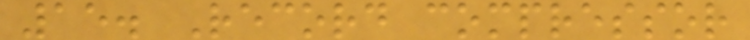15. Record compressor
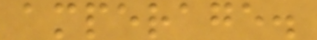amperage.
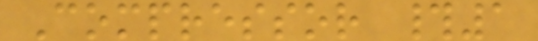Compressor #1
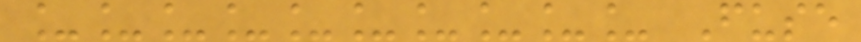__________ Fuse
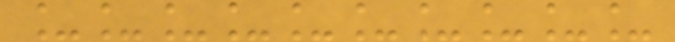__________
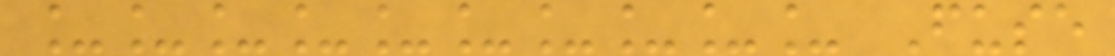__________ Fuse
